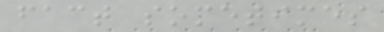fact sometimes
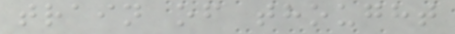train of thought
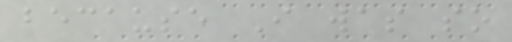because I was so
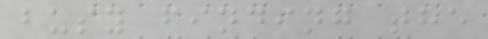busy finding the
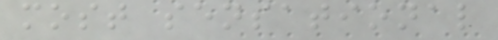most sensational
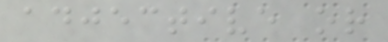adjective or
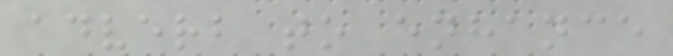adverb to enhance
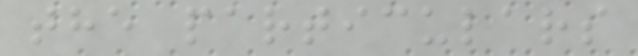the particulars
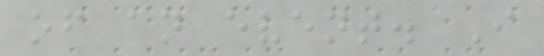of an event. I
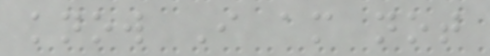know I am not
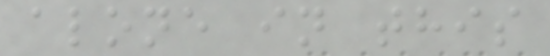alone in this
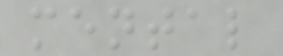mental
